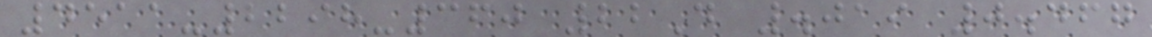4511-2298-360 22D .019 0.467
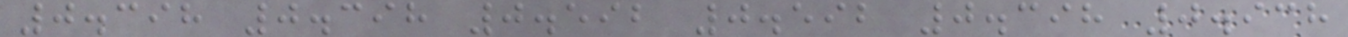0.398 0.398 0.592 0.592 0.398 0.938
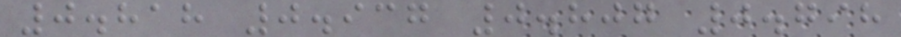0.818 0.937 0.807 0.798
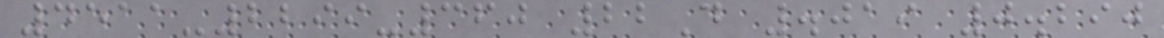4511-2299-360 22D .019 0.290
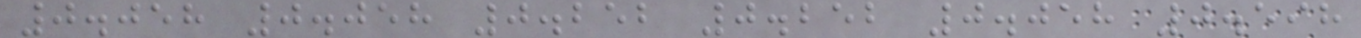0.058 0.058 0.252 0.252 0.058 0.598
